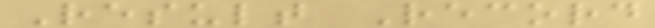Result Record
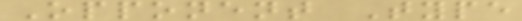Opponent Type
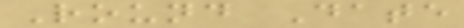Round Date
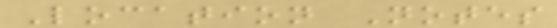Location Notes
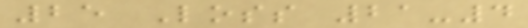25 Loss 21-4
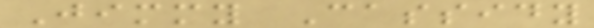Jimmy Cassidy
